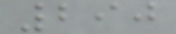290
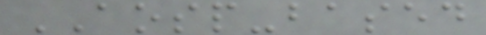AOSP-based
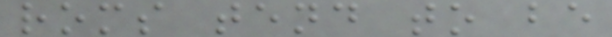roms tend to be
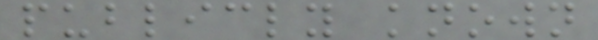publicly known
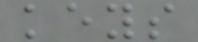keys
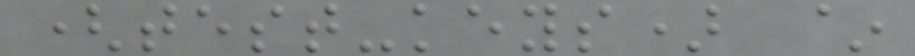(test-keys) ~
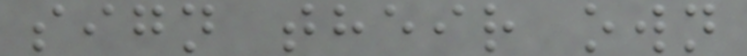sign their own
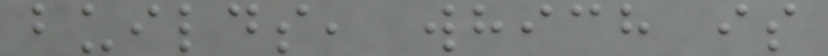builds, which is
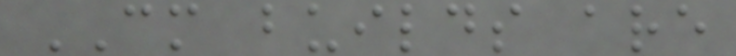CM builds are
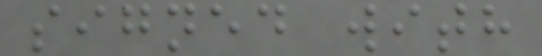signed with
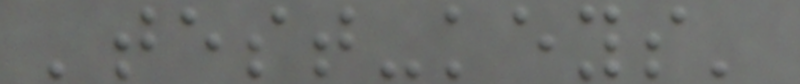'test-keys'
